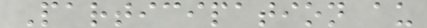Participation au
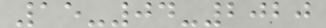15-04-2020
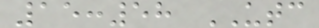15:58 UTC
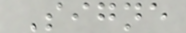Signe
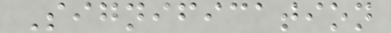Signification
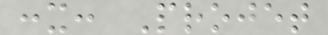:x: Projet
